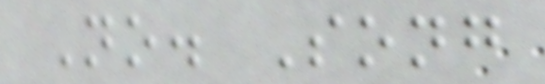No. Song
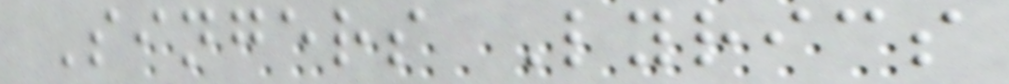Singers Lyrics
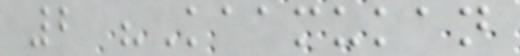2 "Kaamukan
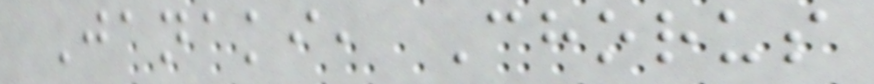Janaki, Chorus
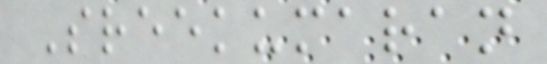Sreekumaran
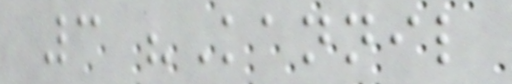3 "Kannil
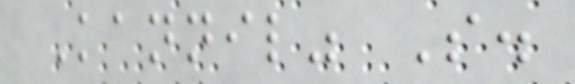Kannil" S.
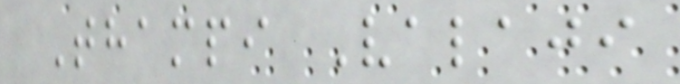Thampi Valaji
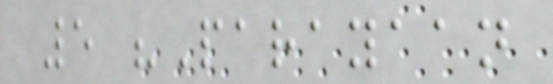5 "Parayaan
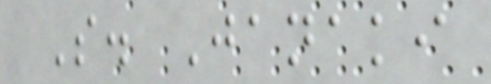S. Janaki
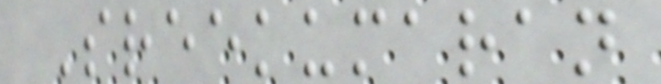Sreekumaran
